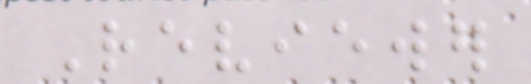Reviewer
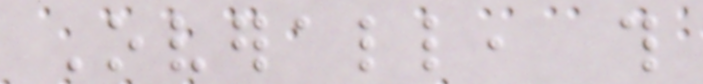Overall, this
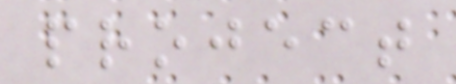project
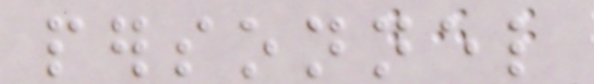personnel
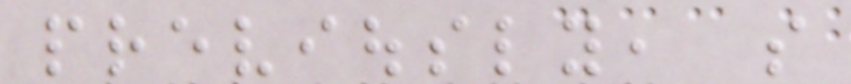previously, so
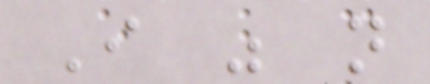I was not
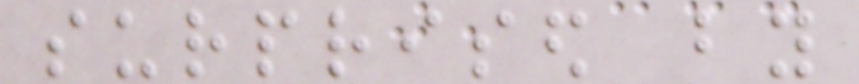surprised by
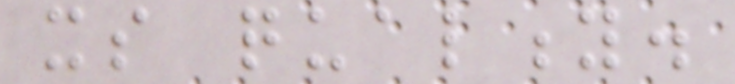its quality.
